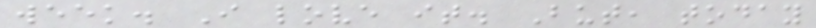week. I love it. But, today
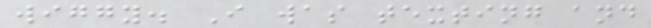wiggy. I was texting and
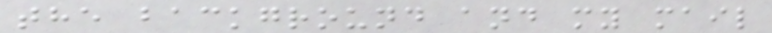the background and my mail
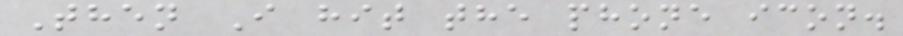Then I hit the phone icon.
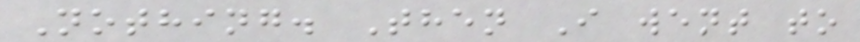Nothing. Then I went to
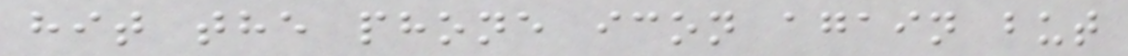hit the phone icon again but
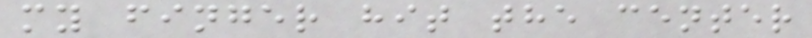my finger hit the center
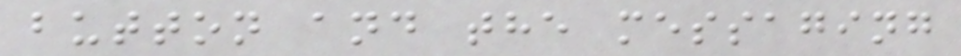button and the messaging
